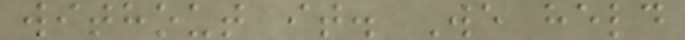without it. We held
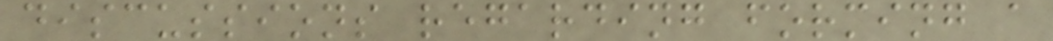discussions regarding forming a
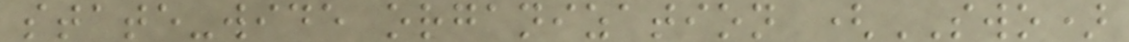state-wide organization (SWO)
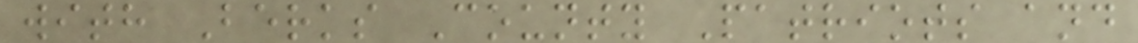with Berks County Patriots and
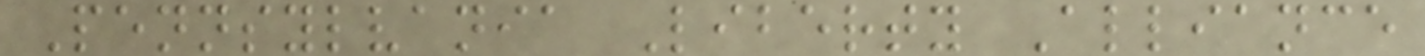Pennsylvania Liberty Alliance
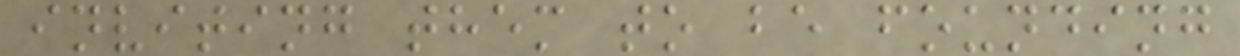inviting them to be founding
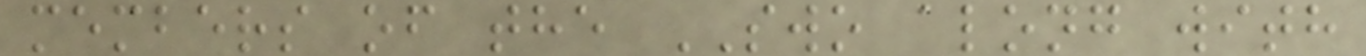members of the SWO along with
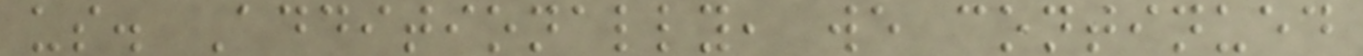us. Additionally, we continued
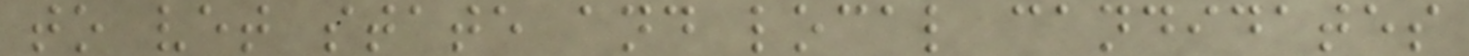to vet state and local candidates
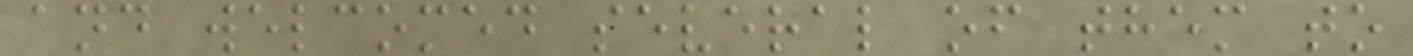and welcomed several of them to
